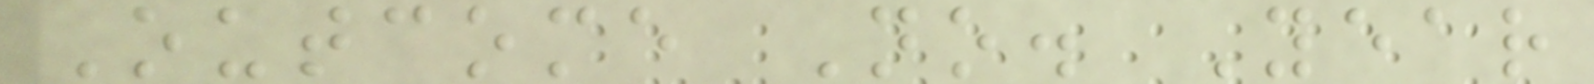Outcome No. Year
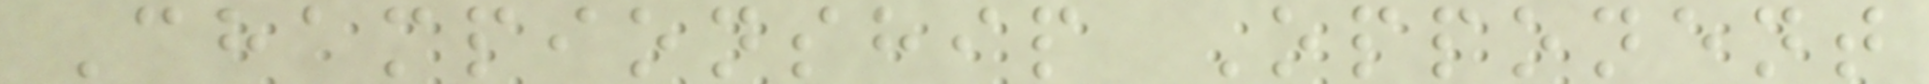Championship Opponent
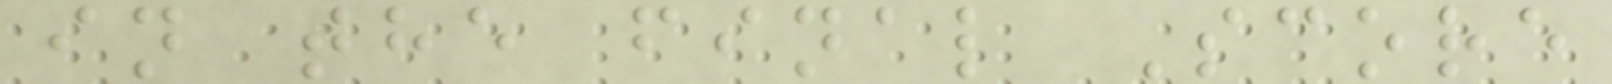in the final Score
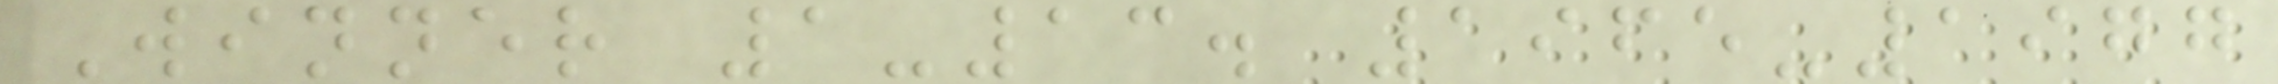Winner 1-13. 1965-1977
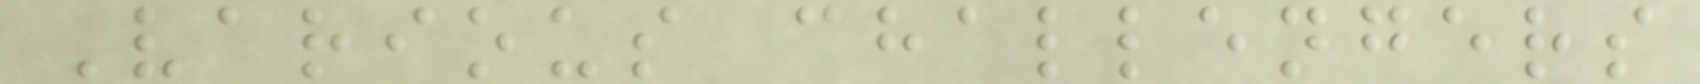Various challengers
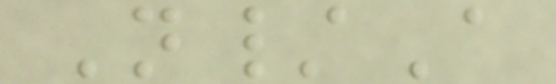N/A
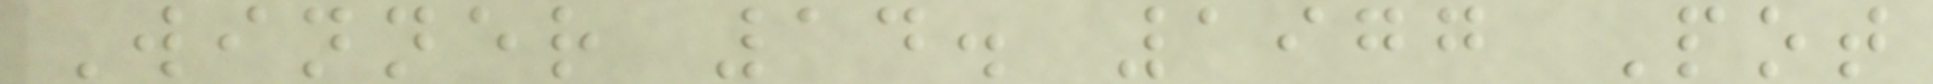Winner 14. 1977 Pot
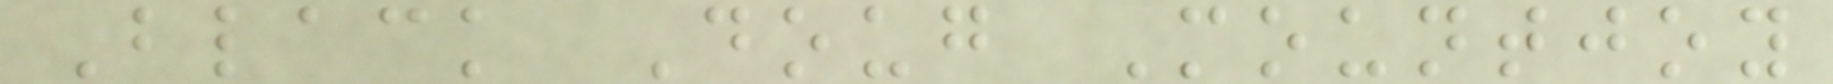Black Doug Mountjoy
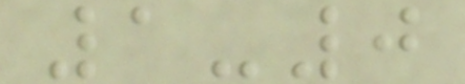1-0
